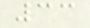33
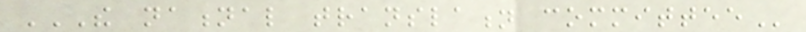THE NATIONAL TRANSLATION COMMITTEE
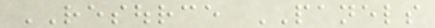RESOURCE PANELS
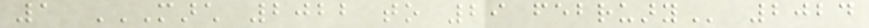1 MARCH 2022 TO 29 FEBRUARY 2024
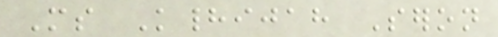Ms Khadijah Seron
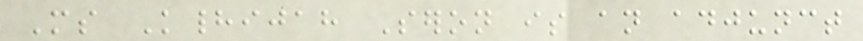Ms Khadijah Seron is an adjunct
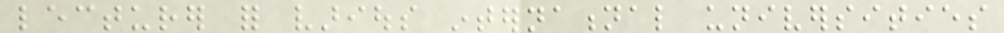lecturer for various international universities
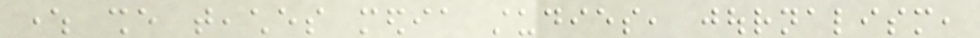where she teaches media studies, journalism,
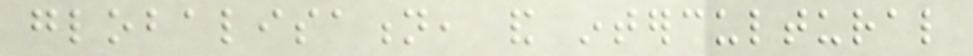globalisation, and intercultural
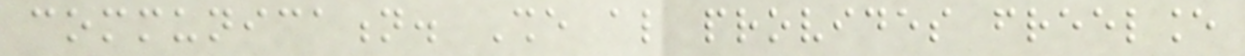communication. She also provides freelance
